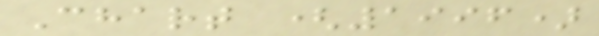Chart (1996)
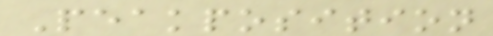Peakposition
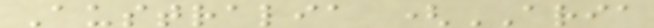Australia (ARIA
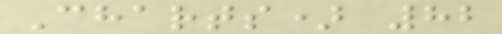Charts) 82
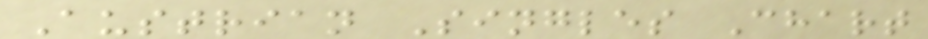Austrian Singles Chart
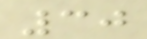30
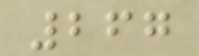267
